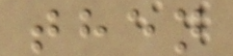then
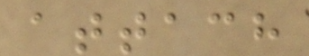attach
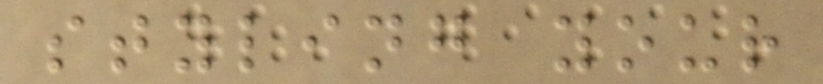styling your
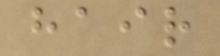hair
